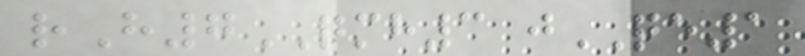rH7QMH3 jQE1
